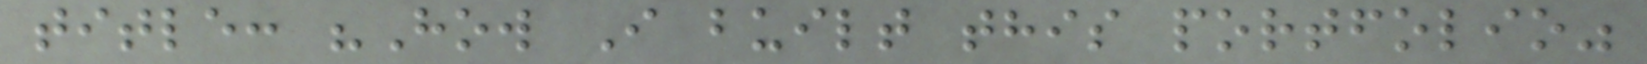title: "How I built this portfolio"
